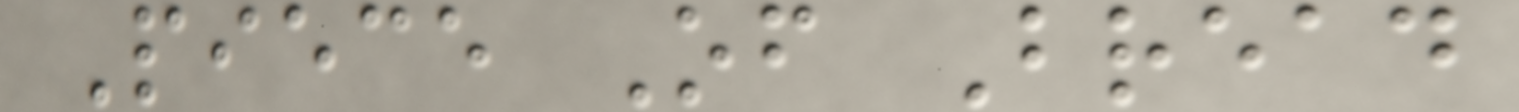Piece Of Bread
